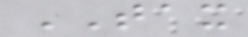TAX
